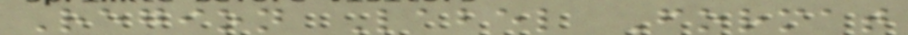Region Label Format
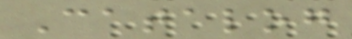Catalog
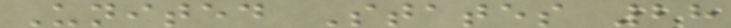United States 28
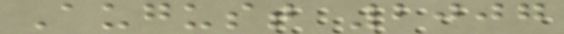August 2007
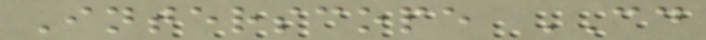Interscope CD
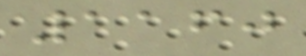1160
